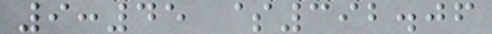9:45 $392.06
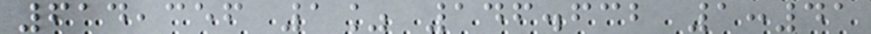614,356 1% 146.632 1:41
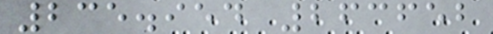235.954 263652
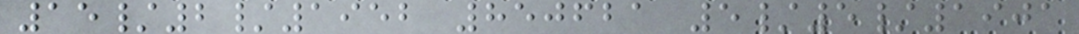15/2/1952 850621 5/5/1901
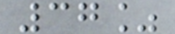37%
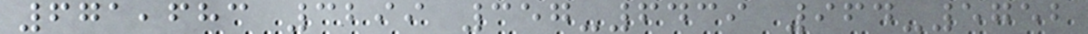671,683 3299 357-6439 964-5752
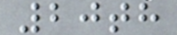20th
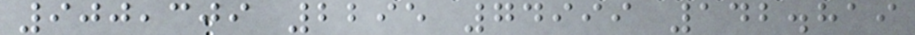900,309 2295 74999 142.819
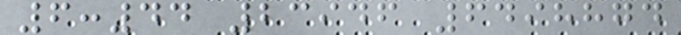6:44 23946 6498874
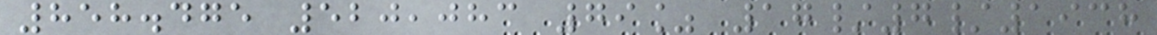858.475 520,083 79% 17/7/1938
